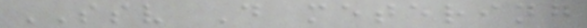SSV D metering
